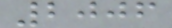2006
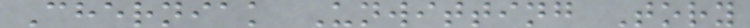Cherniak Unwitting Tory
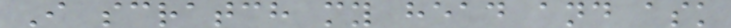I scratch my head and ask
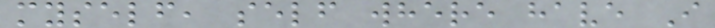myself, self where have I
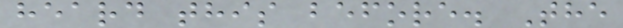heard this before. The
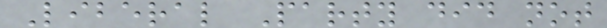Liberal Party did not
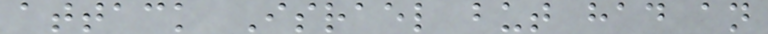attack Israel but had an
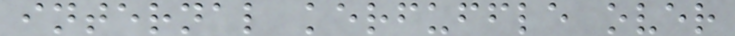internal kerfuffle over
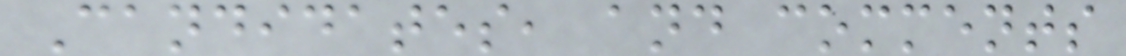Candidates, and comments
